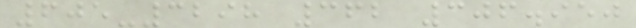605-3298 362 306.950
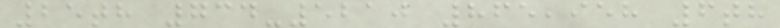25th 734-5210 865,958 6th
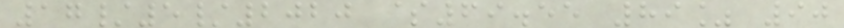17/5/2020 $69.55 89% 90
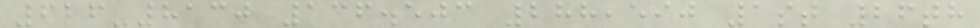626-8130 136.503 288,590 1st 26th
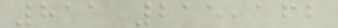811 215,162
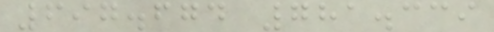697.674 781.339
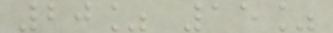20% 15%
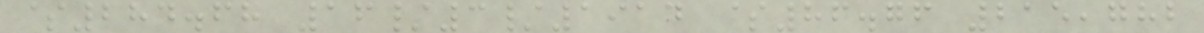$284.68 16/3/1914 $86.76 215,782
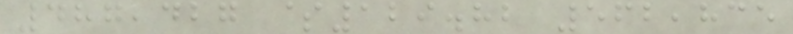487,427 $129.82 562,835
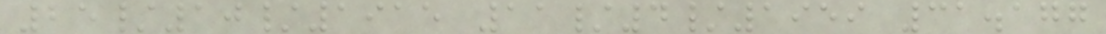25/10/1915 11/4/1959 31.177
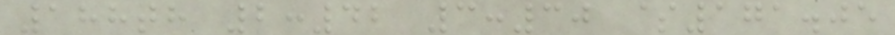188th 2:42 3:30 $171.05
